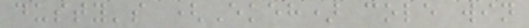dusty's (Ekeh) cole win
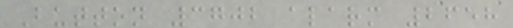Button 3702 alarm 2658
